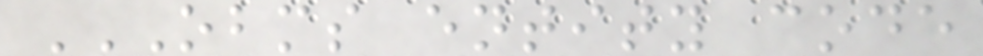OBMS ENTITY CODE
